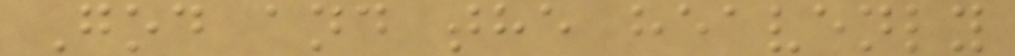God and the heavenly
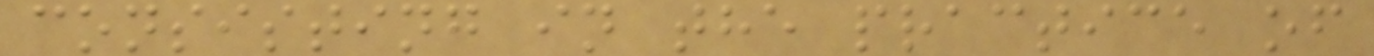consisting in the practice of
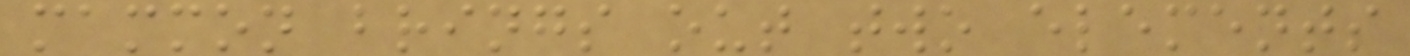mammon brings out two elements
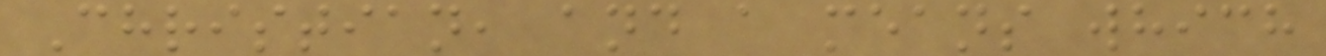Christian, and a means which
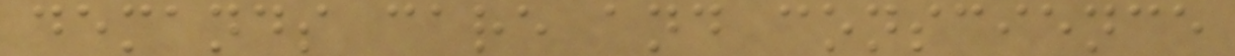demands care and conscience
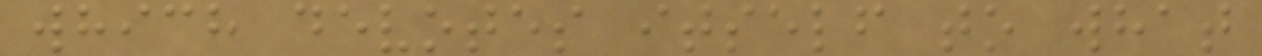which devotes itself to what
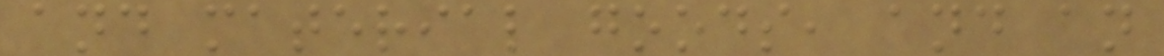and material goods, and an
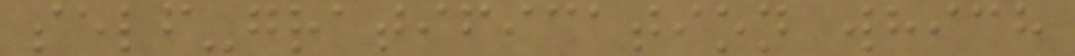self-gratification which
